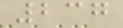237
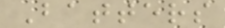Batters
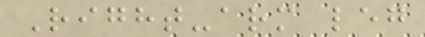Right-arm leg
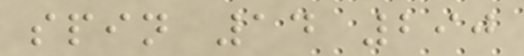spin 14 290
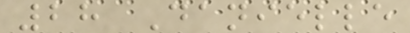28 Danielle
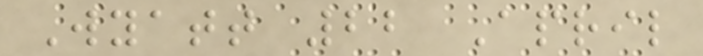Wyatt 22 April
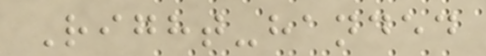Right-handed
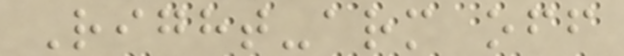Right-arm off
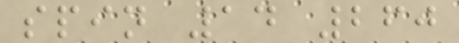spin 14 260
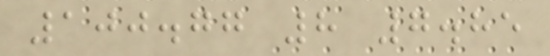100.77 8 7.85
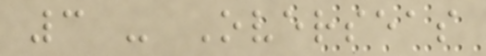3 - Overseas
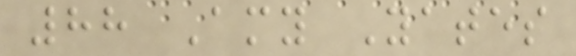88 Amy Yates
